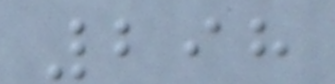298
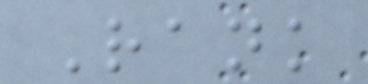Rank
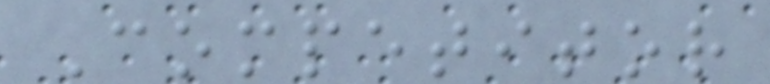Competitor
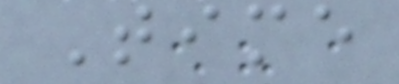Time
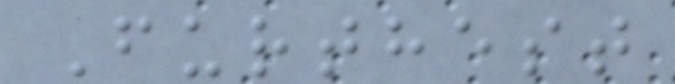Furthest
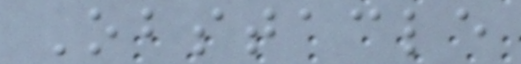Obstacle
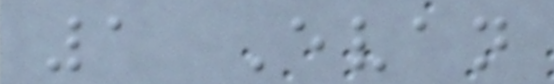1 Evan
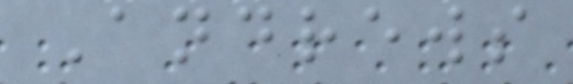Andrews
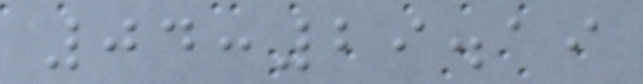04:29.19
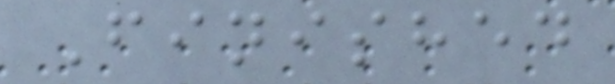Finished
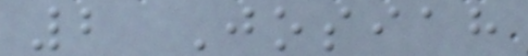2 Josiah
